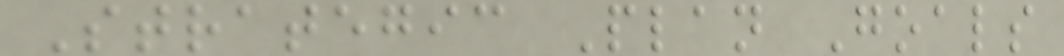Strategic Plan Goals
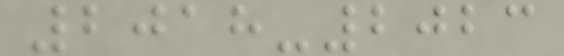2018-2023
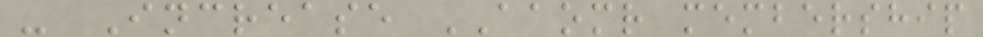- Increase AAOMR membership
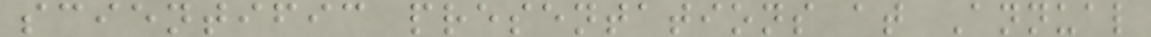scientific presentations at Annual
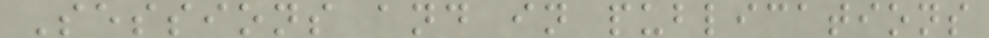Sessions and in publications
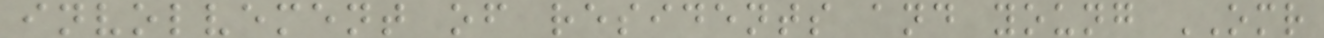involvement of residents and young OMR
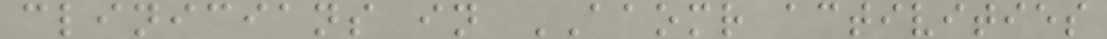clinicians in AAOMR activities
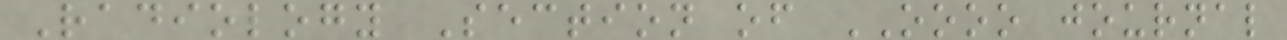Radiology Section of OOOO journal
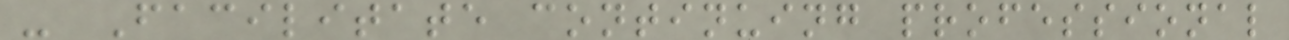- Facilitate continuing professional
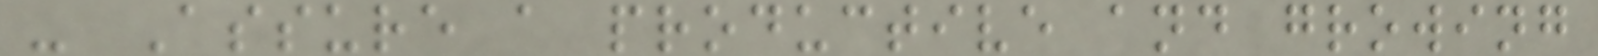- Assure a productive and growing
